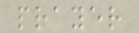prayer
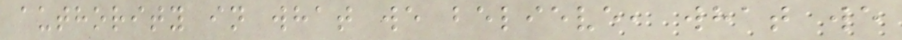authority in what we believe, what we
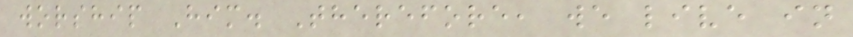worship Him. Therefore, we live in
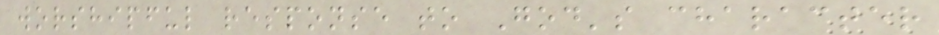worshipful response to God's character
